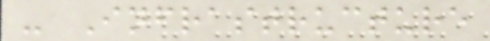- Infrastructure
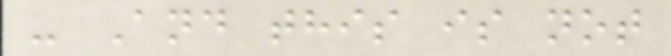- And this is not
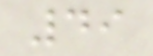49
